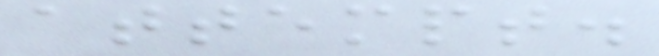attempt.
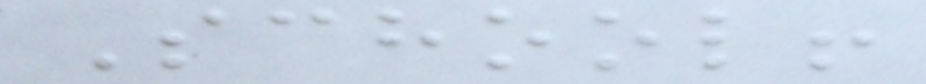School!
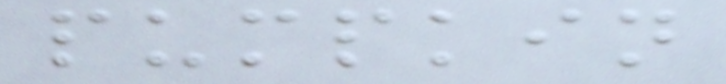pumpkin
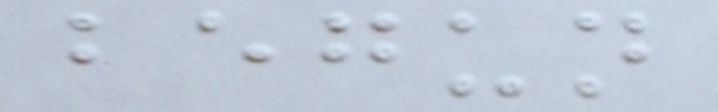begun
